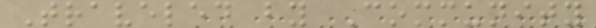Traveled by Community
